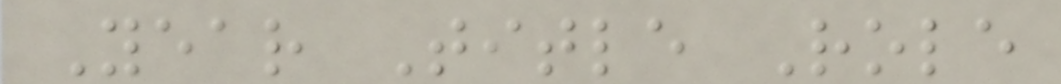Year Title Role
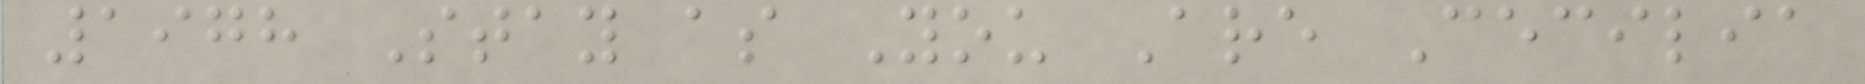1978 Stay as You Are Cecilia
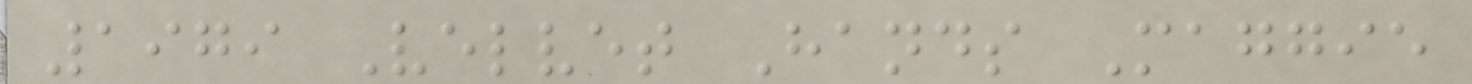1979 Velvet Hands Maggie
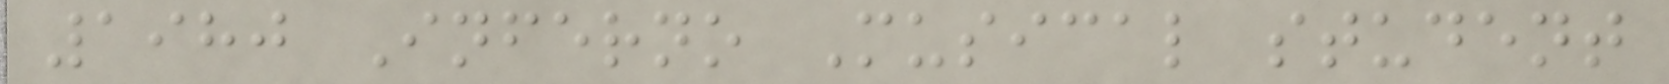1980 Inferno Musical student
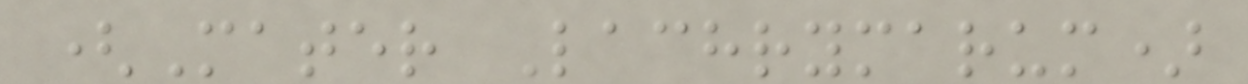(Mater Lachrymarum)
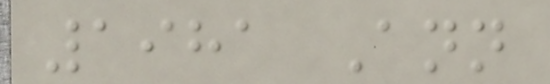1981 Ann
